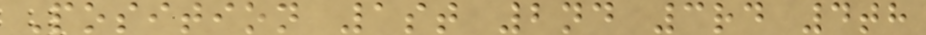Position 1st 2nd 3rd 4th
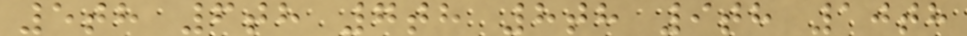5th 6th 7th 8th 9th 10th
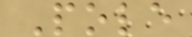Pole
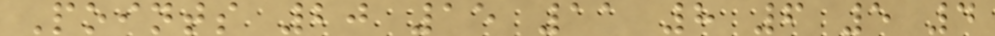Points 20 15 11 8 6 5 4
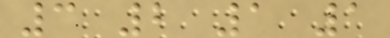3 2 1 1
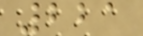221
